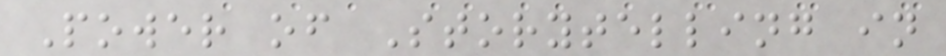Power of Storytelling in
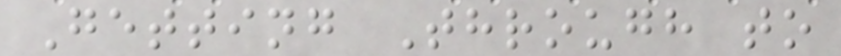Getting Through to
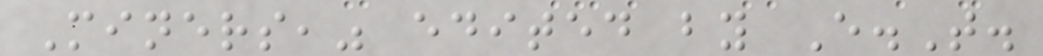Miners," edited by E.T.
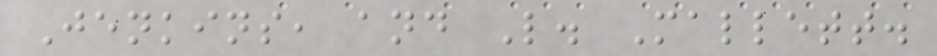Jenkins, and L. Mallett.
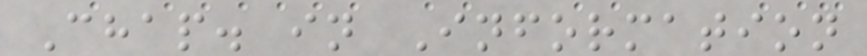Chap. in Information
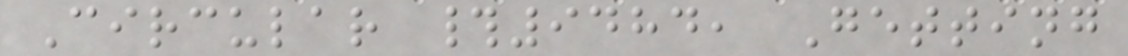Circular #9484, Getting
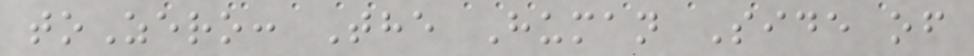toZero: The Human Side of
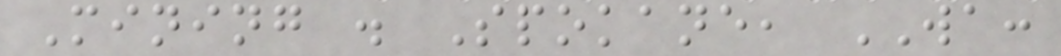Mining . Spokane, WA:
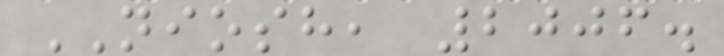NIOSH, 2006.
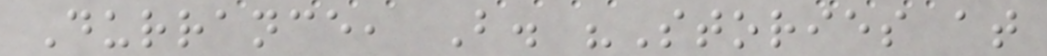Durrance, B. "Stories at
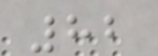82
